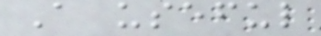A useful
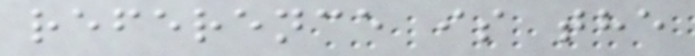reference is the
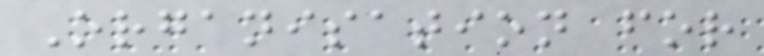Organisation for
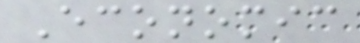Economic
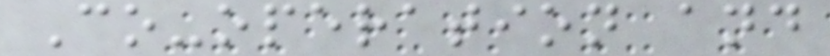Co-operation and
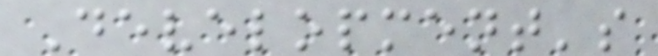Development's
